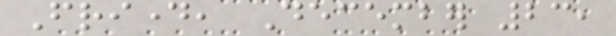Friday, December 23,
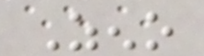Zeno
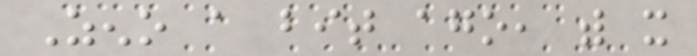Zeno a bit ago, with it
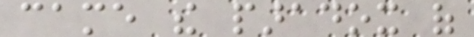came the paradox of
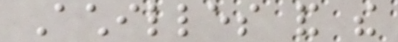Achilles and the
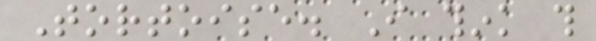Tortoise. I think this
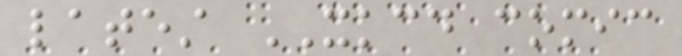latest XKCD comic
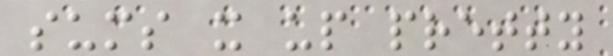sums it up pretty
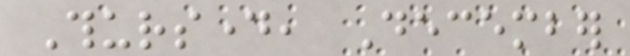Thursday, December
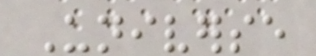Universe
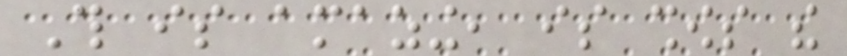This is amazing, is shows the
